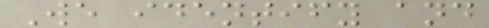We identify and
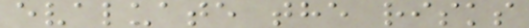evaluate the risks
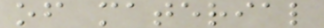of material
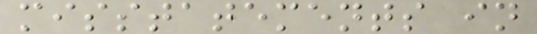misstatements in
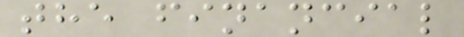the financial
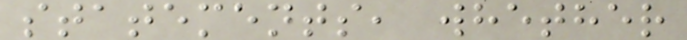statements, whether
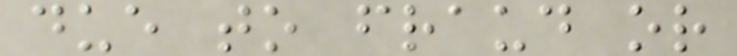due to fraud or
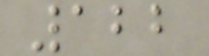122
